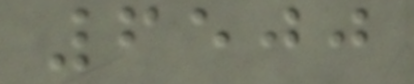6500
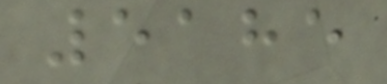5185
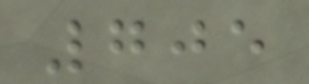705
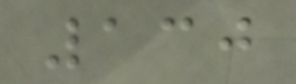130
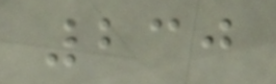230
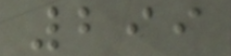299
